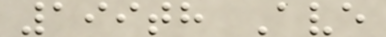199th Ave
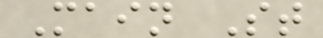Main St
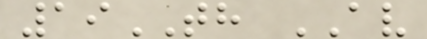19TH AV
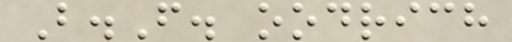B.F. oodrich
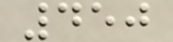450
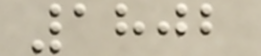1802
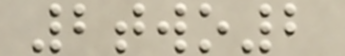2two2
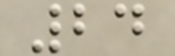24
